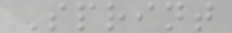Sprint
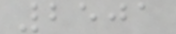2501
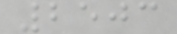2503
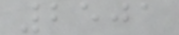2501
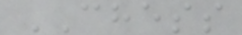CHESS
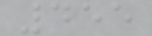455
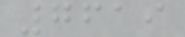7619
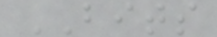BITS
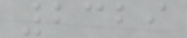2329
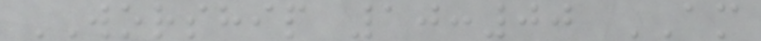WORSHIP 10:00 AM
